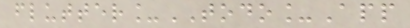flutter_TODO_App
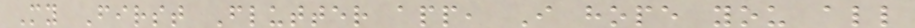My First Flutter app, I hope you all
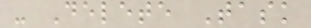- Delete Task
